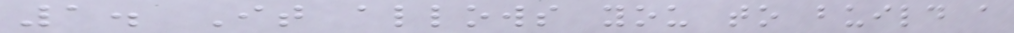1. It allows you to build a
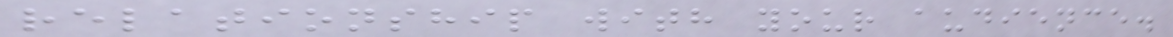relationship with your audience.
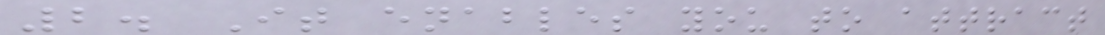2. It enables you to attract
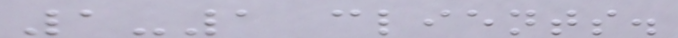1-1 clients.
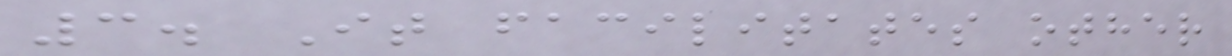3. It facilitates other
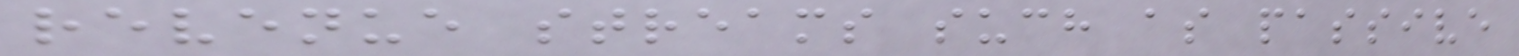revenue streams such as passive
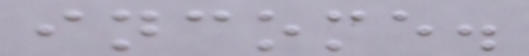income.
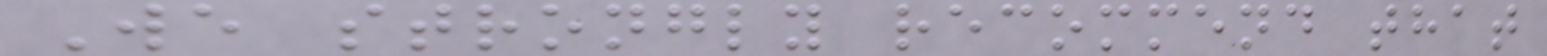We strongly recommend that
